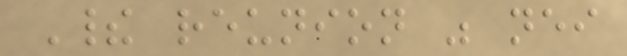Their reunion was neither
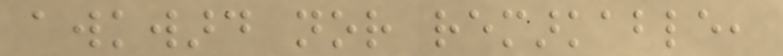awkward nor remarkable,
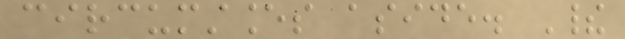circumstances aside. Their
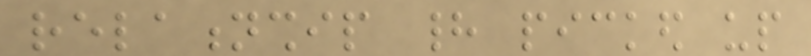relationship had picked up
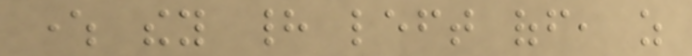where they had left off, as
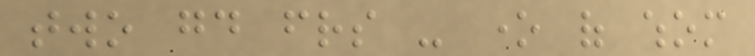two good friends - one of whom
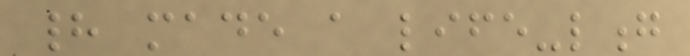had made a life-long
